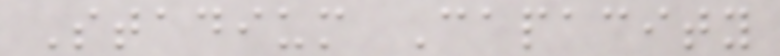Stadium Capacity
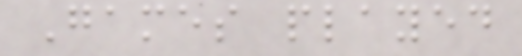Games played
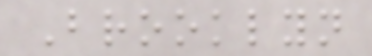Brooklyn
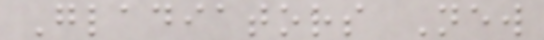Gladiators New
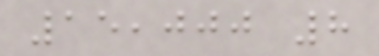15,000 8
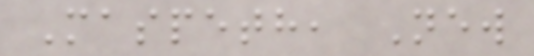Maspeth, New
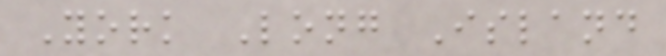York Long Island
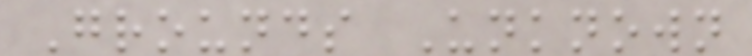Grounds Unknown
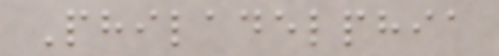Philadelphia
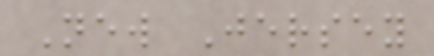New Jersey
